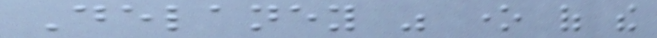Delaney was one of the
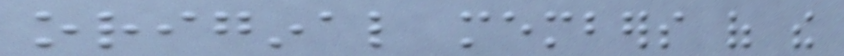original members of the
